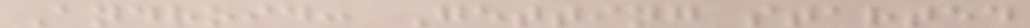Android: Getting started
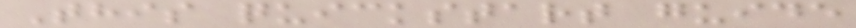This quickstart guide
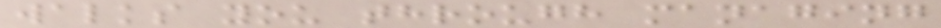walks you through managing
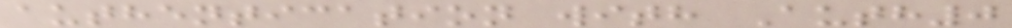authentication with Auth0
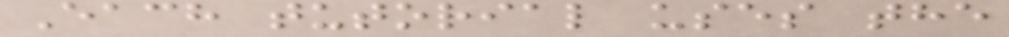Each tutorial uses the
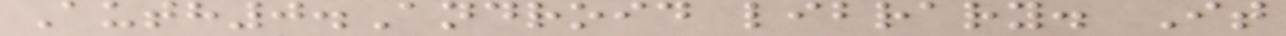Auth0.Android library. It
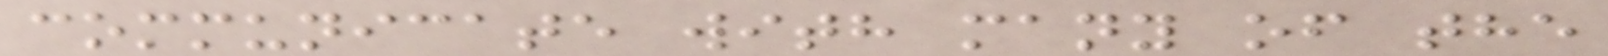communicate with many of the
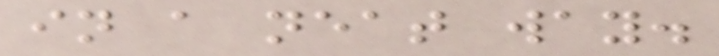in a neat way.
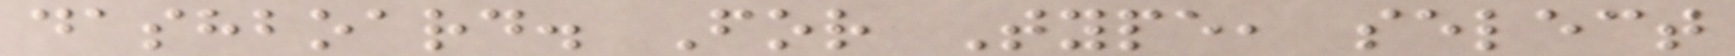dashboard. For Type, select
